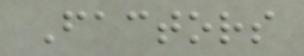Factors
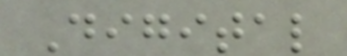Digital
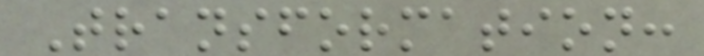Transformation:
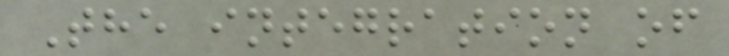The integration of
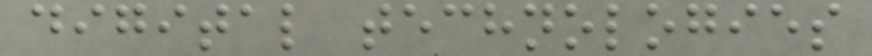digital technologies
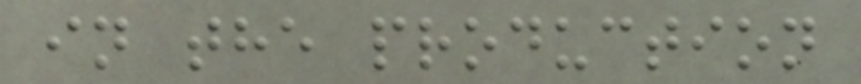in the production
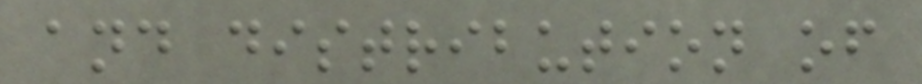and distribution of
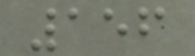156
